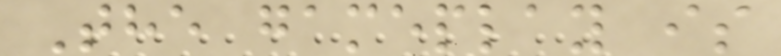The gameplay is
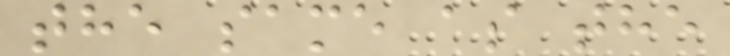the same as the
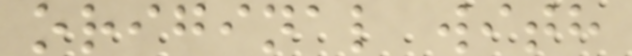original with
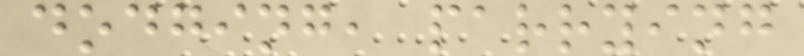dodging, parrying
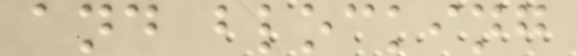and blocking
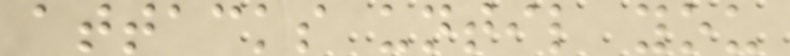attacks until you
